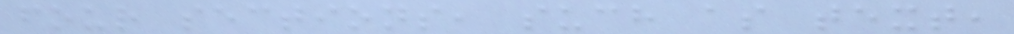four sections, such as text,
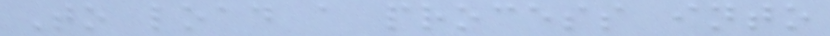To load a process into
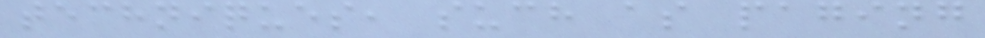techniques, such as paging
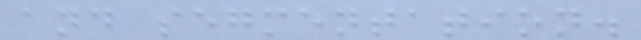and segmentation.
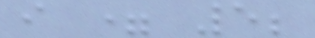i = 5;
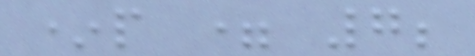*p = 7;
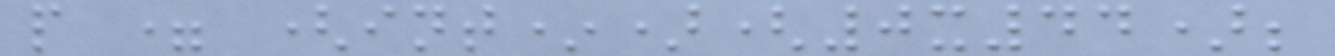p = (int*)(0x44);
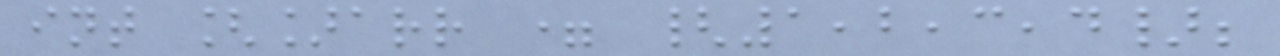int []arr = {1,2,3,4};
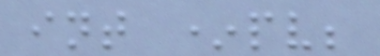int *pv;
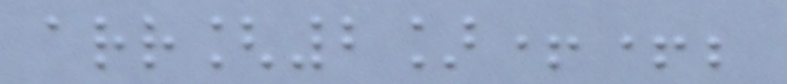arr[2]++;
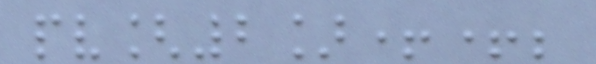pv[2]++;
